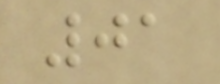01
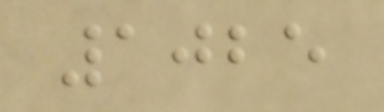1025
